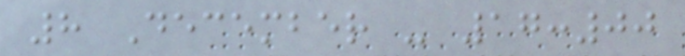8 December - 17:00
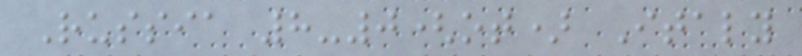Russia 8-0(ot) Italy
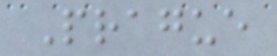Prague
